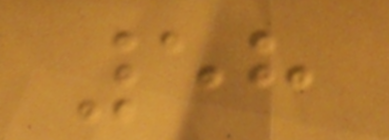58
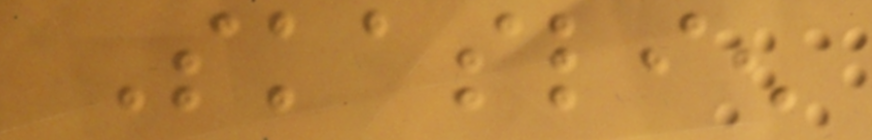Skaslien
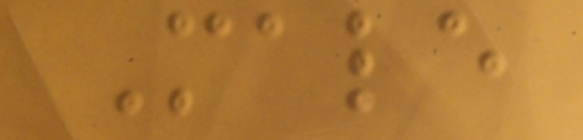Male
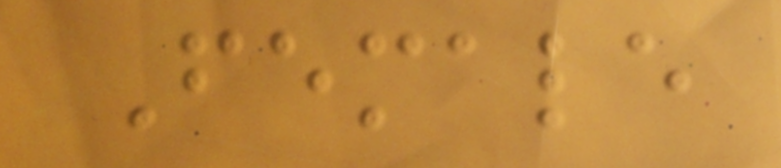Female
